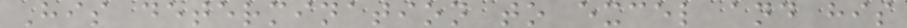His determination to excel and his
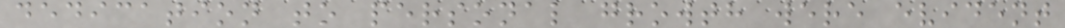dedication to personal growth were evident
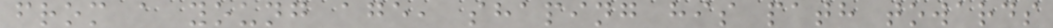from a young age, shaping his path towards
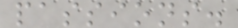passions.
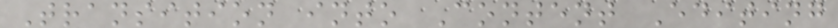Transition into Content Editing
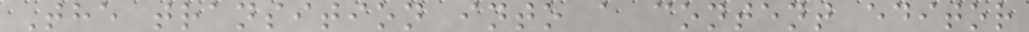The transition into a content editor
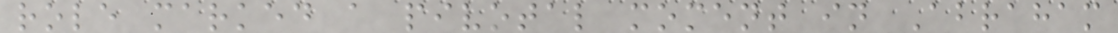role marked a pivotal moment in Abraham
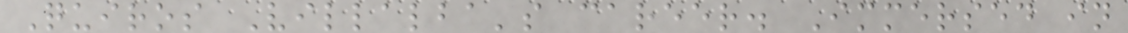Quiros Villalba's career. Immersed in
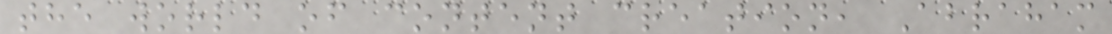the world of content creation, Abraham
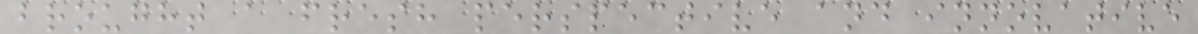brought a fresh perspective and innovative
